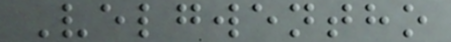Velgwentho
